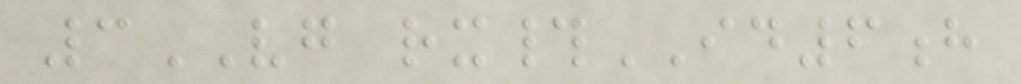3VG rx#ID6h
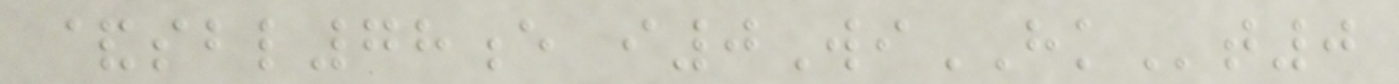&sbl78e i0WiHKt0
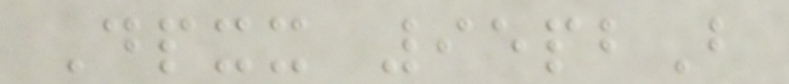Dpxx 95pbB
